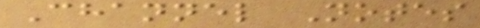Channel Notes
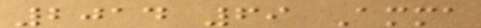2014 69 Amma
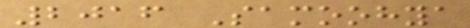2016 Samoohya
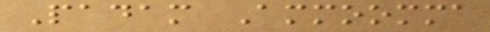Padam Ammoomma
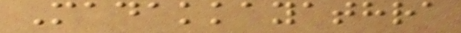Madakkayathra
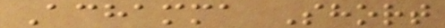Achamma Short
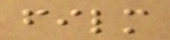film
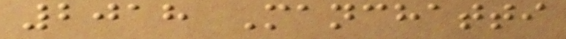2018 Manchatti
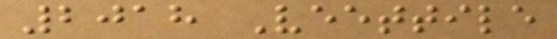2018 Veettile
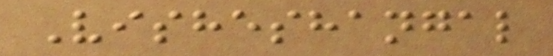Visheshangal
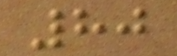80
